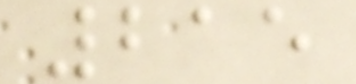215
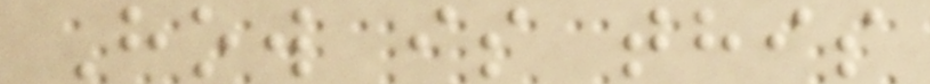How is this
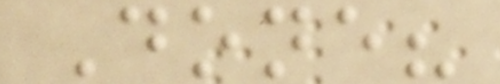Done?
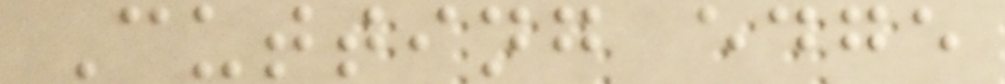Cutting edge
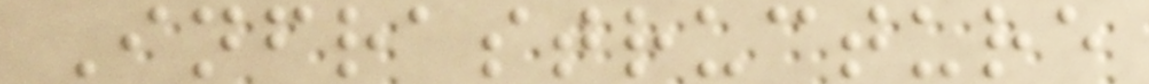Infrastructure
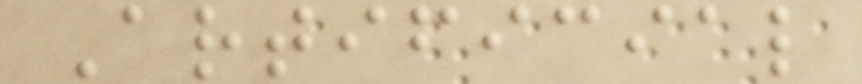Artificial
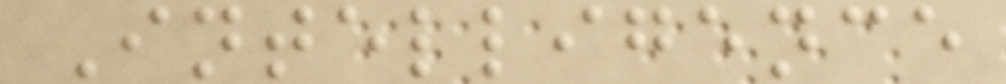Intelligence
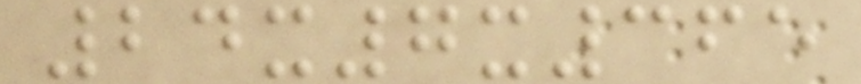24x7x365
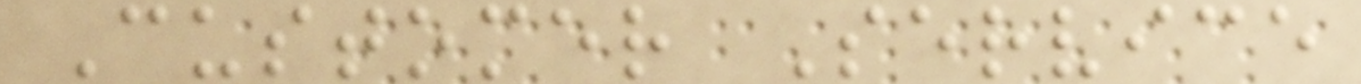Customer Service
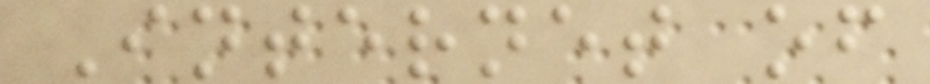Internet of
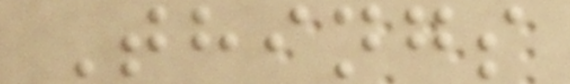Things
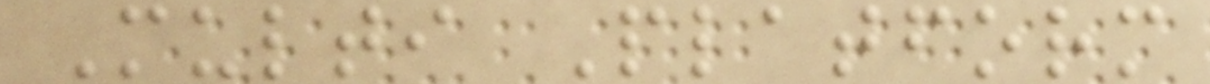Multi Platform
